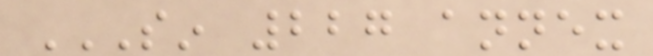SIN 227 ANNEX
